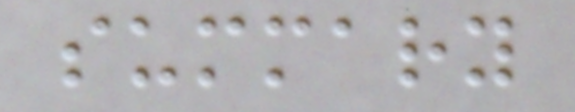summary
